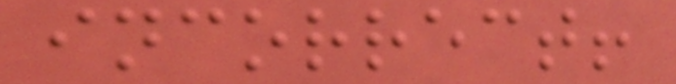incorrect!
